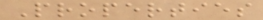Properties
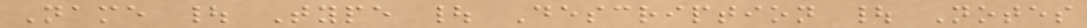Name | Type | Description | Notes
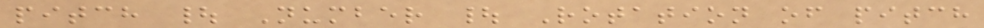pitch | Number | Rotation of pitch
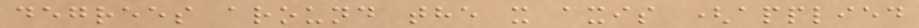degrees around the x axis (applied
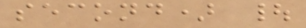second) |
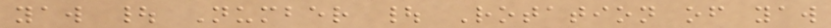yaw | Number | Rotation of yaw
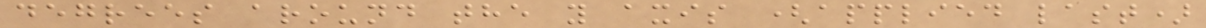degrees around the y axis (applied last)
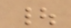|
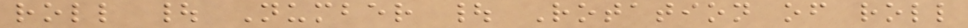roll | Number | Rotation of roll
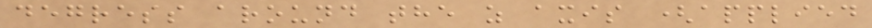degress around the z axis (applied
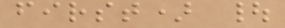first) |
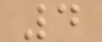4
